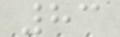83
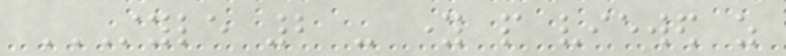STYLE 2 - YOUNG PEOPLE VIEWED AS
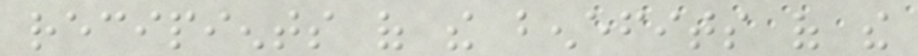recipients of the benefits of the
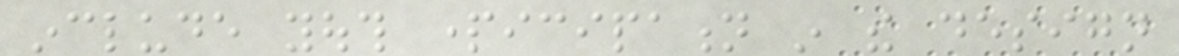include youth participation in the design
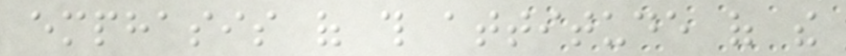emphasis of this attitude of the
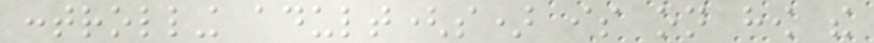controlling adult(s) is on how the
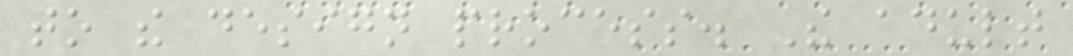to the design process. The adult
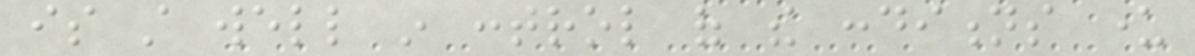is still well in control of the conditions under
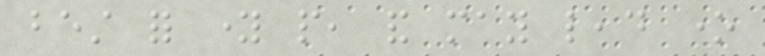best for young people, and may lead one
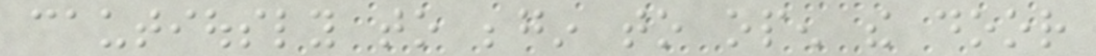cautiously to begin to open the door
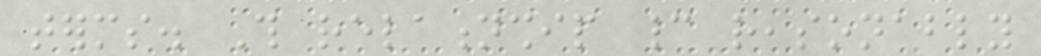terms. This relationship cannot reasonably
